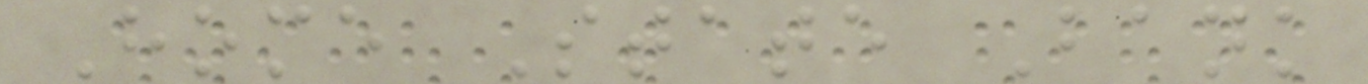Home State Bank
